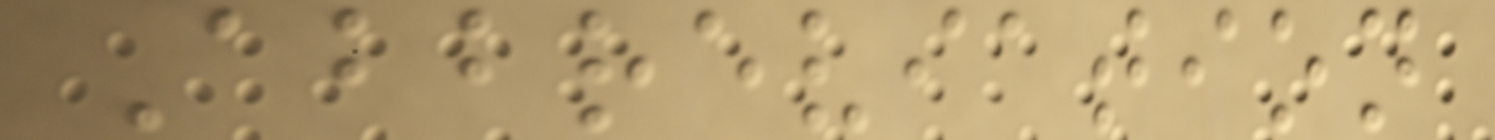Abbreviation
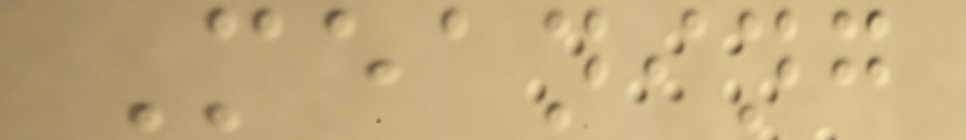Meaning
